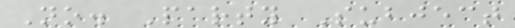No. Party Subject
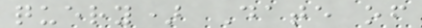query) Date of
